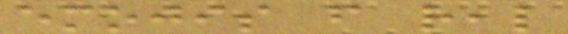emojis from real
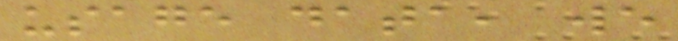usage data, we
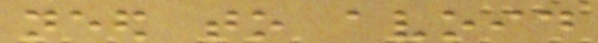need to avoid
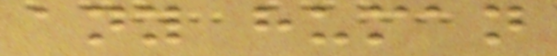any human
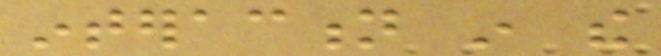interaction in the
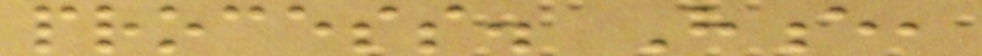process. Hence,
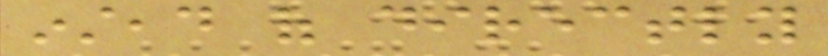instead of directly
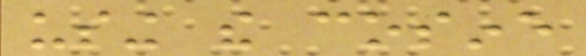using the cosine
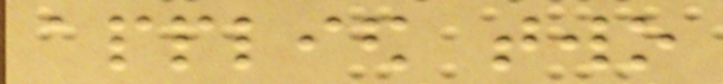applied two
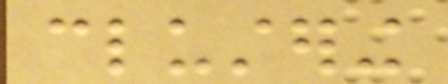clustering
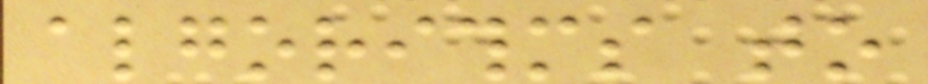algorithms to
